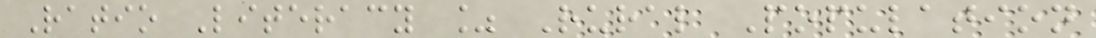Ratio Literacy % Rural Population
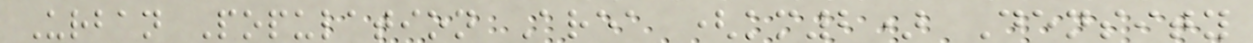Urban Population Area (km2) Density
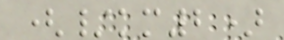(/km2)
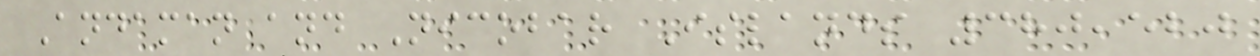Andaman and Nicobar Islands 380,520
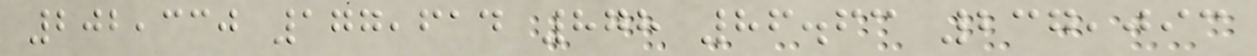202,330 177,614 878 86.63 237,093
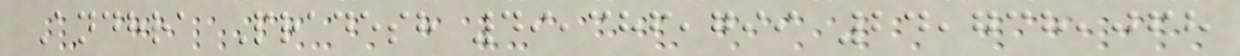Andhra Pradesh 49,386,799 24,738,068
